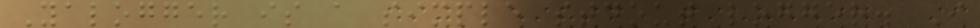Yalogger is a simple stdout logger. I
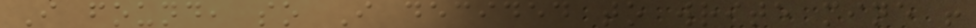I found, so I decided to write mine !
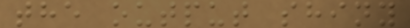the output shiny
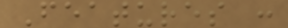Features :
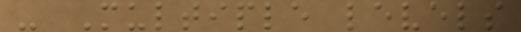- Multiple levels
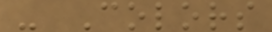- Colors
